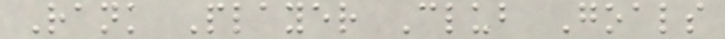Rank Player Club Goals
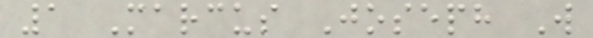1 Marcus Joseph W
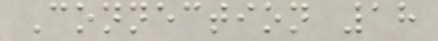Connection 18
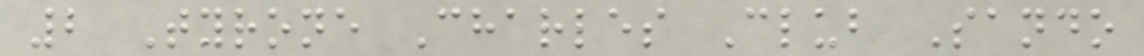2 Tyrone Charles Club Sando
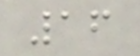16
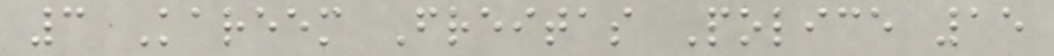3 Kareem Freitas Police 15
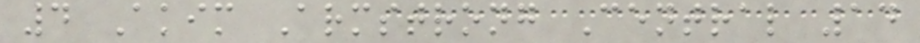4 Akim Armstrong Central 14
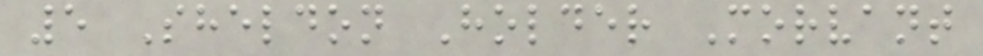5 Sheldon Holder Morvant
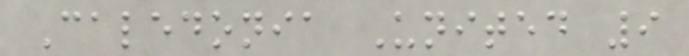Caledonia United 9
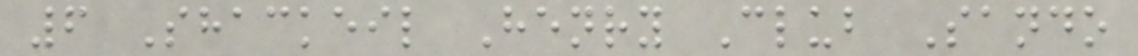6 Shackeil Henry Club Sando
